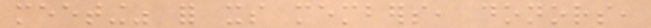meeting" for its members, donors,
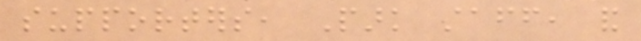supporters, Park staff, and
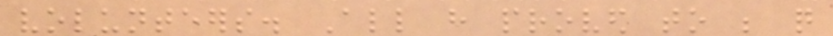volunteers. All have proved to be quite
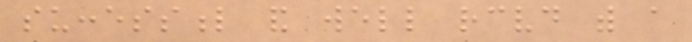successful and well received with a
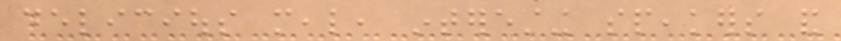delicious meal, interesting speakers and
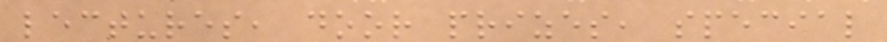lectures, door prizes, special
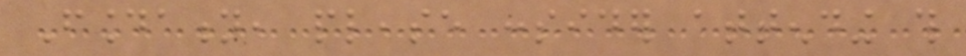Foundation, please consider attending this
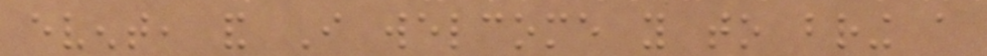event, and I welcome you to bring a
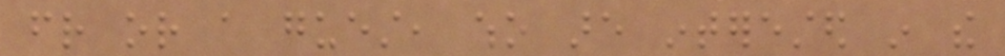friend or a guest, who are interested in the
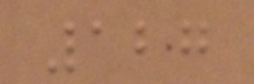127
